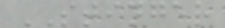STINGER
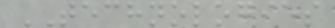TECHNOLOGIES
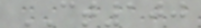CT100
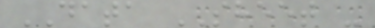DATA SHEET -
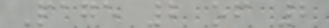Page 2 of 2
